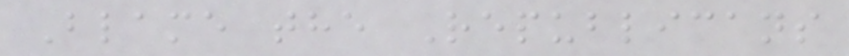Blame the Republicans
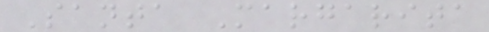Santa Margarita
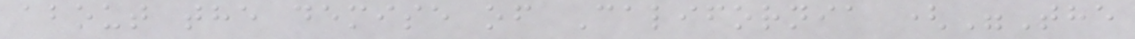about the demise of California ("The
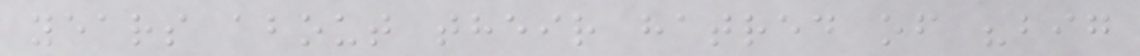years about their hatred of "big
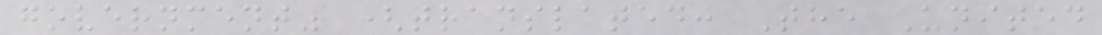government" (translated: The United
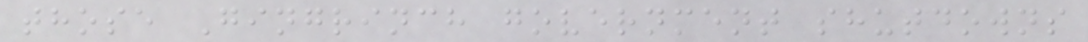those Gingrinch government shutdowns
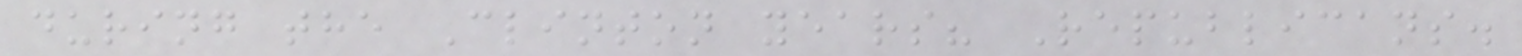during the Clinton years? Republicans.
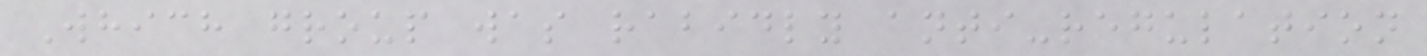Which group was rabidly anti-regulation
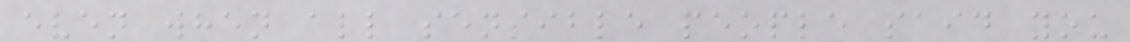even when all sensible people said you
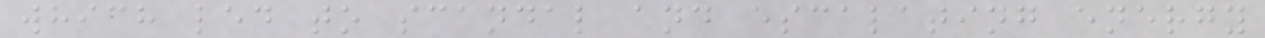which led to scandal and escalating energy
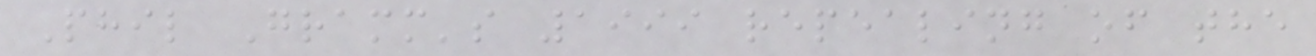Phil Gramm's 1999 repealing of the
